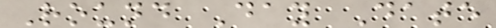Round Day Date
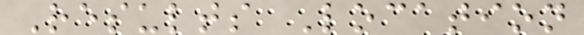Results Location
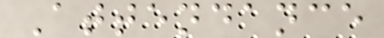Attendance
